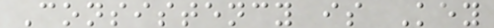Consistency is Key
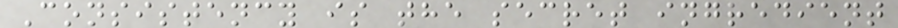Consistency is the secret ingredient
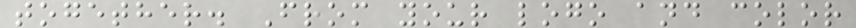together. From your logo and color
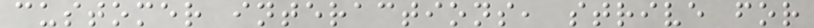customer interactions, strive for
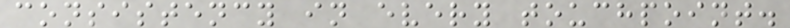consistency in every touchpoint.
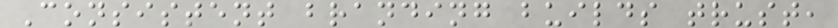Consistent branding builds trust,
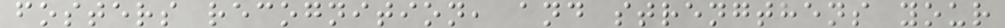fosters recognition, and strengthens your
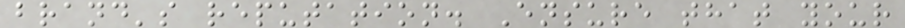brand's reputation. Ensure that your
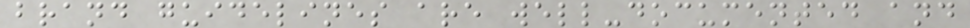brand guidelines are well-documented and
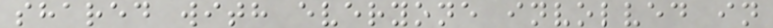shared with everyone involved in
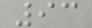93
